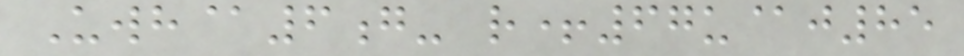Uwh@6g- r+67u@j85
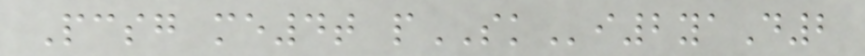Pcsg me4t pSKi2yaD2
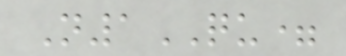N1QU=
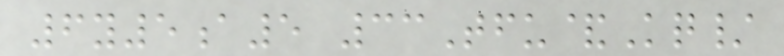6y5a5 33Tfu&Kq/
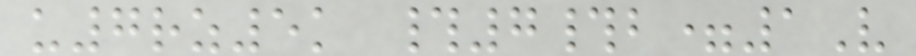u7rz5k #7#b=1V
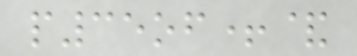p35of+&
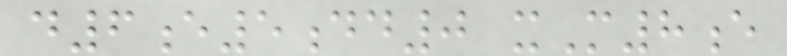d6e5dd0 xM8e
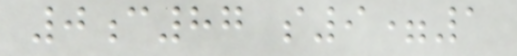0c87 s9=1
